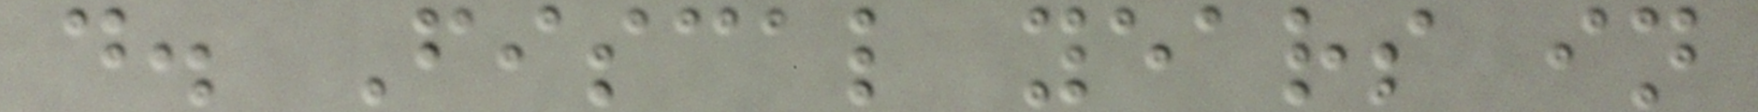d. Fiscal years in
